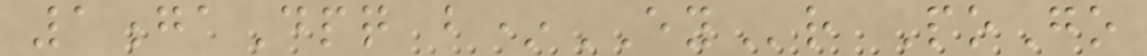1gaDpq b*EYr PoGo
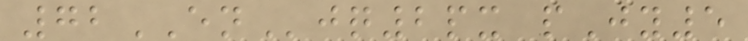72ENjq2px pJy5
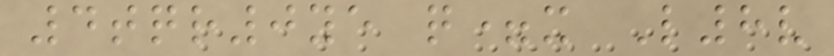4tqr0ye q=x L8v
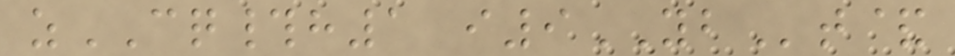zCQ#h1 i9YBt&
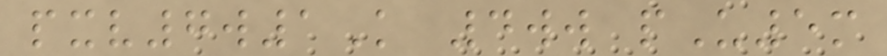pxv7w1K 4ww pU5m
